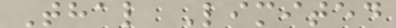Thal Limited
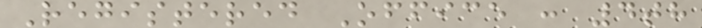Registered Office : 4th
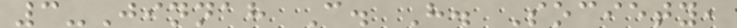3-Jinnah C. H. Society,
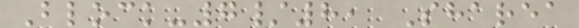Block-7/8, Sharea
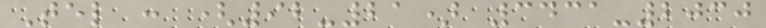Tel : (92-21) 3431-2030
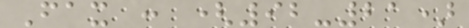Fax : (92-21)
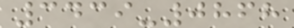3439-0868
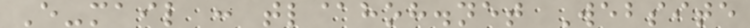E-mail : tl@hoh.net Website
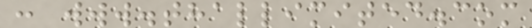: www.thallimited.com
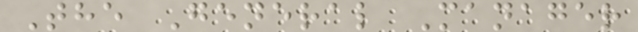The General Manager
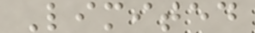Limited
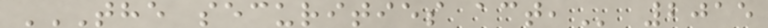THE SECURITIES ACT, 2015
